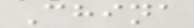China
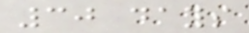30 days
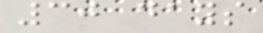30 days
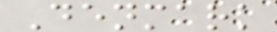Denmark
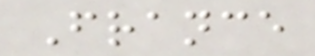France
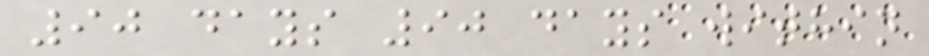90 days 90 days within
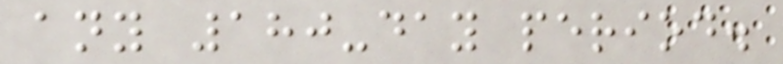any 180-day period.
